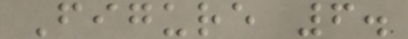Figure 6.
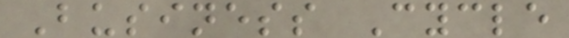Business Cycle
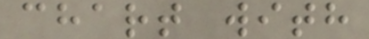chart with
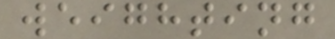weighting
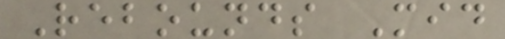Rebounds Mid
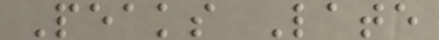Peaks Late
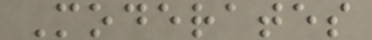Moderates
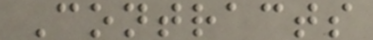Contracts
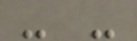- -
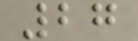27
